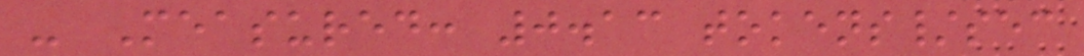- Measured: 0.13 tokens/sec
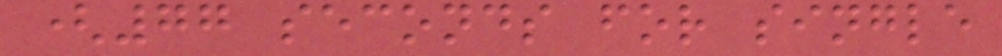(77 seconds for single
